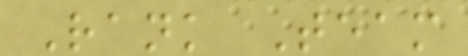Rank Team
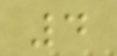4
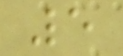5
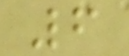6
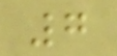7
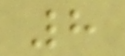8
